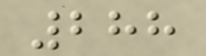288
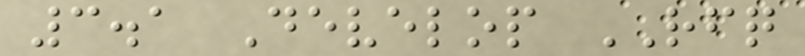3.1 Develop RFQ
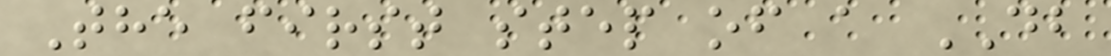The first step of a DB
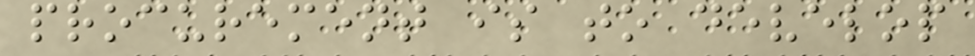procurement is to develop
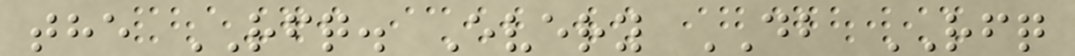the RFQ. Every DB RFQ
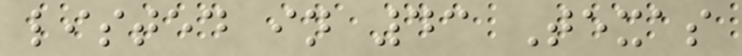listed in 43 Texas
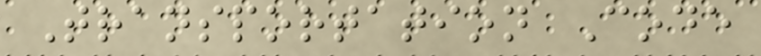Transportation Code
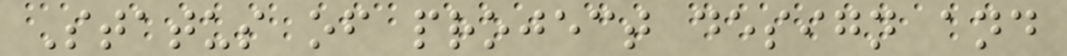Status of project design and
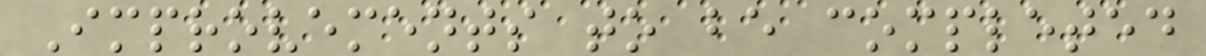Improvements to be completed
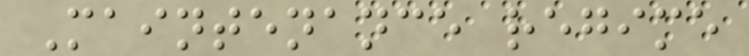Maintenance regime
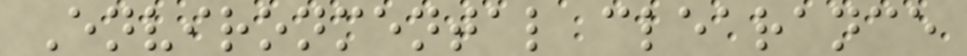Environmental clearance
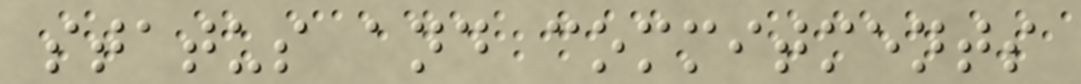status and commitments
